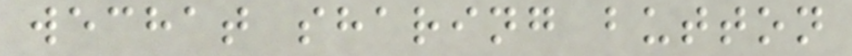wechat sharing button
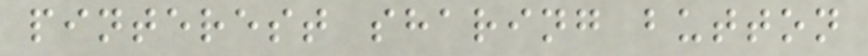pinterest sharing button
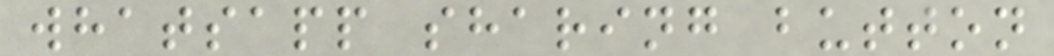whatsapp sharing button
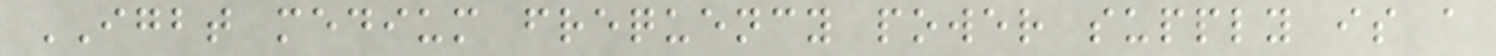IGBT medium frequency power supply is a
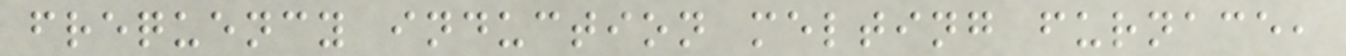frequency induction melting furnace,
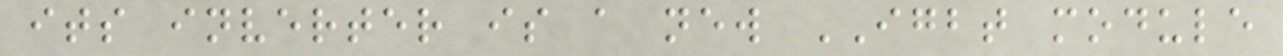its inverter is a new IGBT module
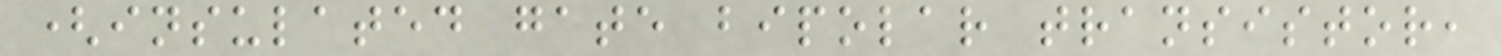(insulated gate bipolar transistor,
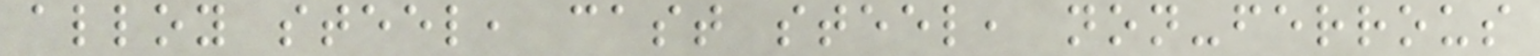alloy steel, cast steel, non-ferrous
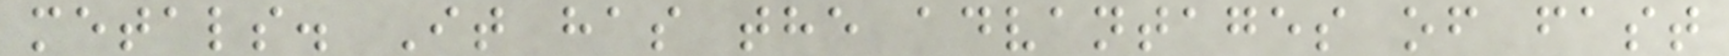metals. It has the advantages of fast
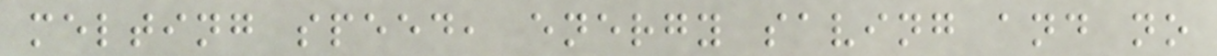melting speed, energy saving and no
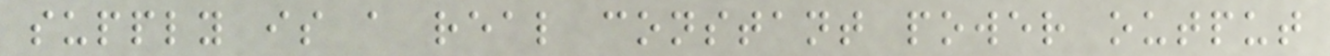supply is a real constant power output
